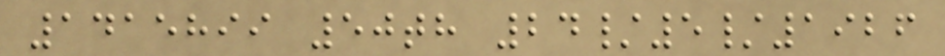1415899 50th 24/5/1926
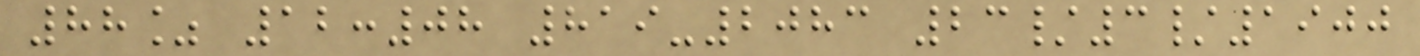88% 12:08 819-2083 23/3/1900
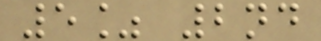5% 2nd
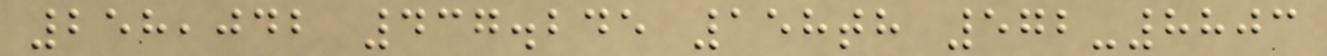258,042 437.245 158th 572-8803
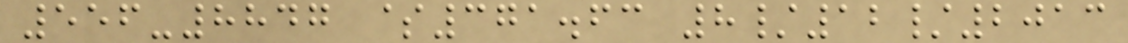556-8847 $371.63 8/12/2013
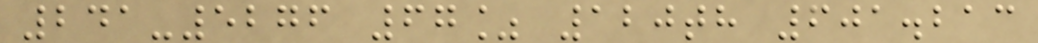241-5276 67% 120th 601.213
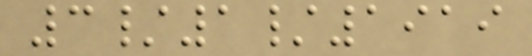3/1/1919
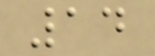14
